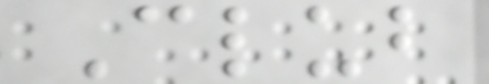Club
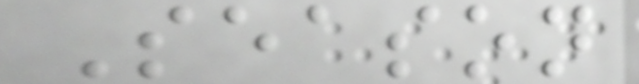Season
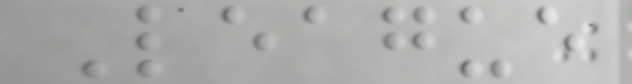League
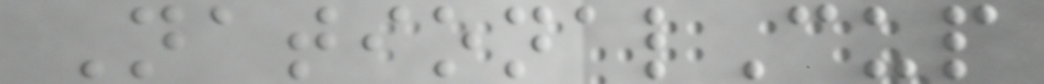NationalCup
